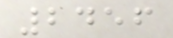2456
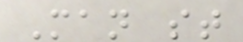Man st
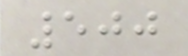500
